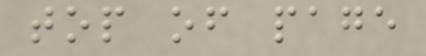top of page
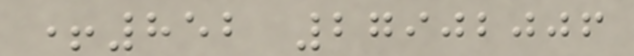+852 27902006
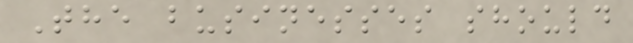The businesses should
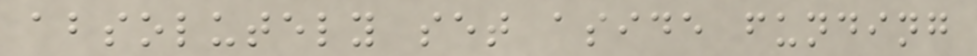absolutely set aside funding
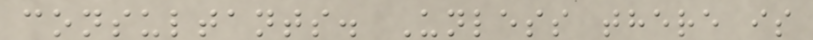consultants. Unless there is
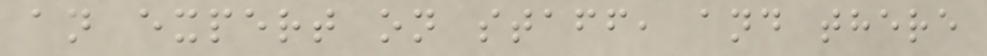an expert on staff, and there
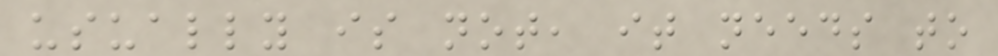usually is not, it needs to
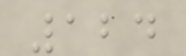124
